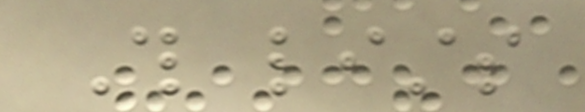This lists
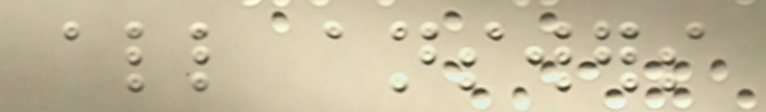all answers
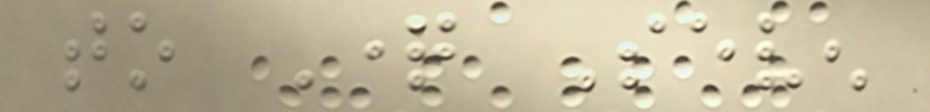to Question Seven
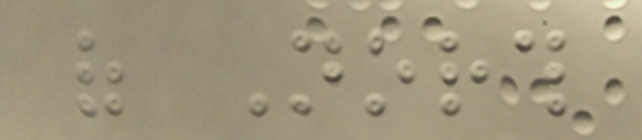of North
